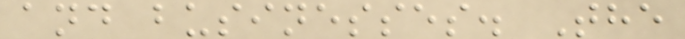and businesses. The
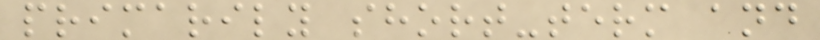primarily short-term and
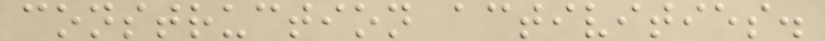construction activities.
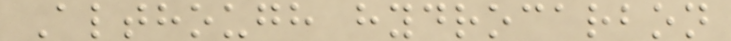Although hydrocarbon
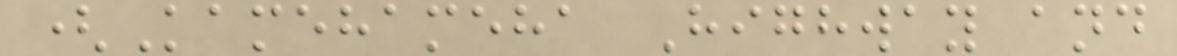(Kamehameha Highway and
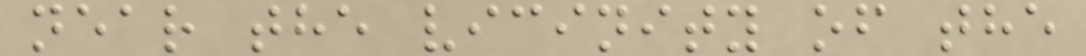near the vicinity of the
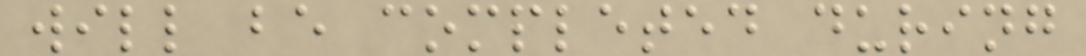will be completed during
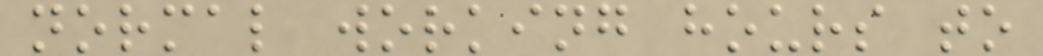normal working hours to
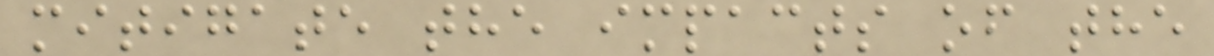mitigate the impacts of the
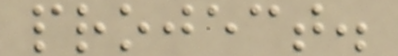project.
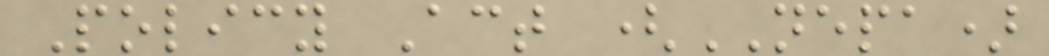Policy Act (NEPA)
